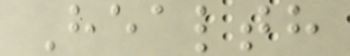Health
